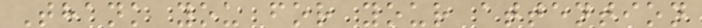Thank you for your attention
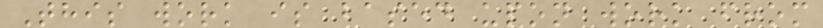This work is based upon work from
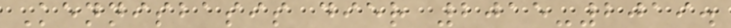Kennisbasis dier 2015-2019.
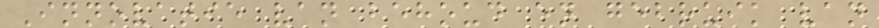Innovatie van behoud en gebruik van
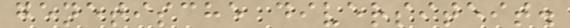genetische diversiteit.
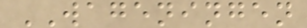WAGENINGEN
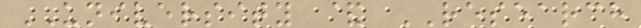UNIVERSITY & RESEARCH
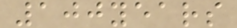100years
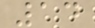14
